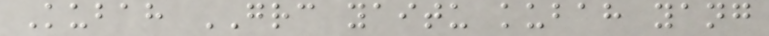Kubah GRC yaitu kubah yang
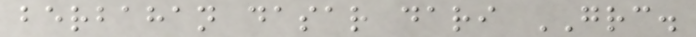berbahan dasar dari GRC.
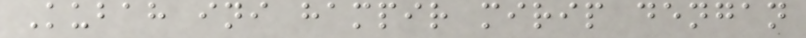Kubah ini hampir mirip dengan
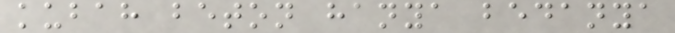kubah beton hanya bedanya
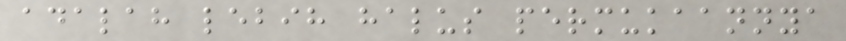adalah lebih halus permukaannya
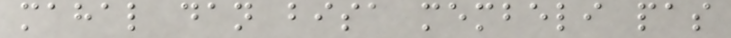mahal dan bisa membeli pas
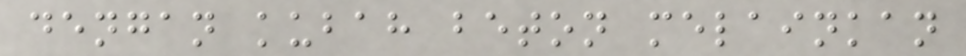dengan kubah beton melainkan
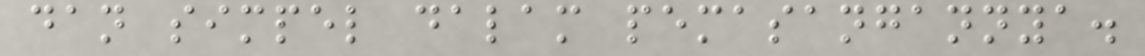dan simpel dalam pemasangannya.
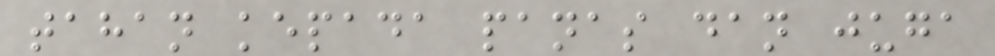tahan kepada panas dan juga
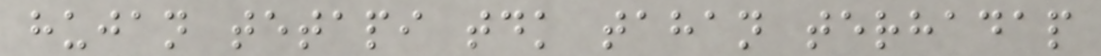hujan tetapi tdk tahan terhadap
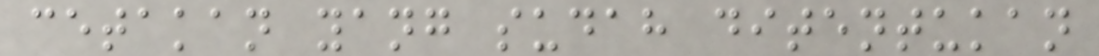cetakan yang sudah ditentukan
